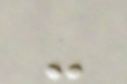-
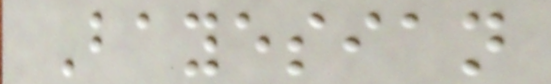Bayesian
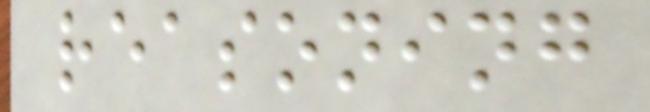reasoning
